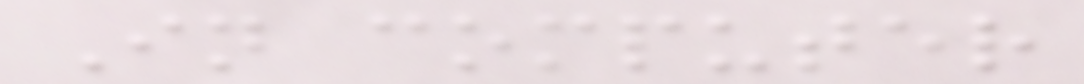In computer
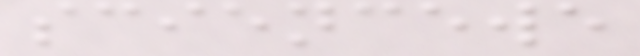sciencewe
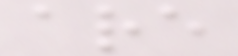are
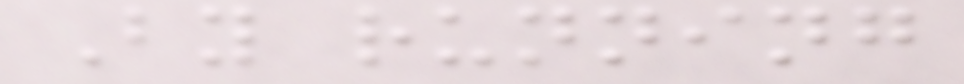By running
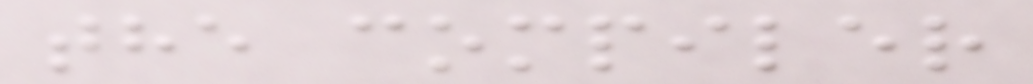the compiler
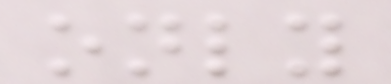only
